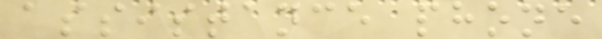assistance phone
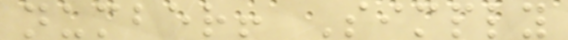number! Simply
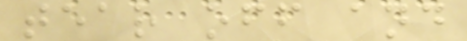tear off and
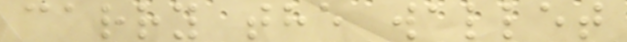carry the wallet
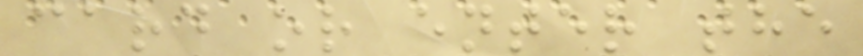card or enter the
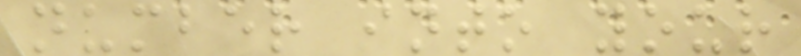number into your
